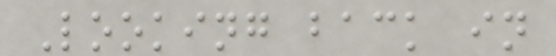Looking back in
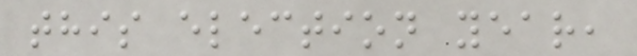this election year,
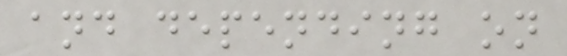and depending on
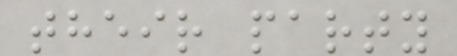their party
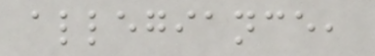allegiance,
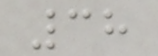38
